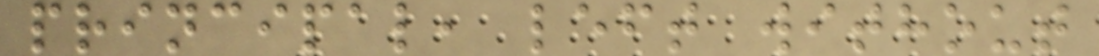principal, left without
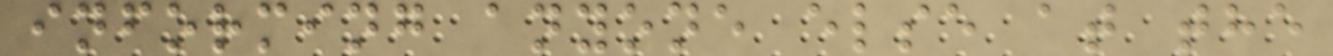informing anyone else at the
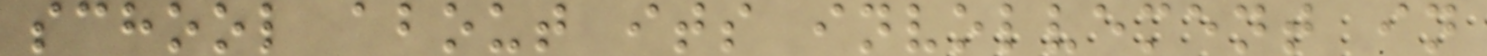school about its involvement in
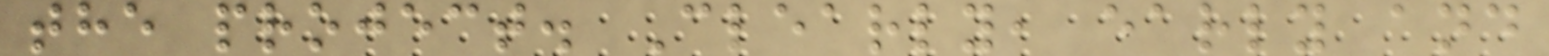the project. Clearly, early and
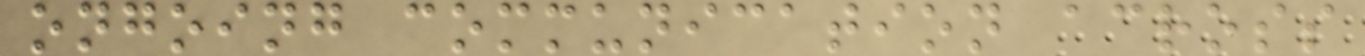ongoing communication across
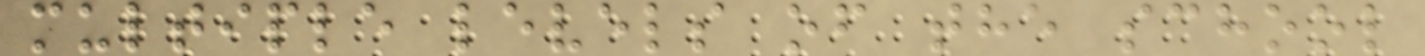multiple levels of the school
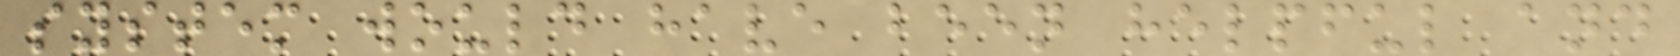system would have been helpful and
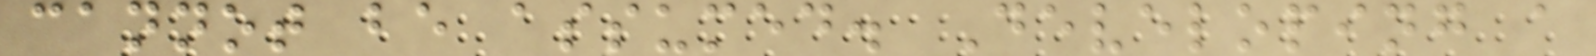cannot be assumed. Developing a
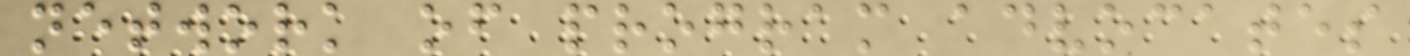network of program advocates
